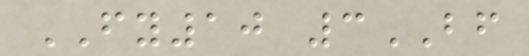FY10 3BF
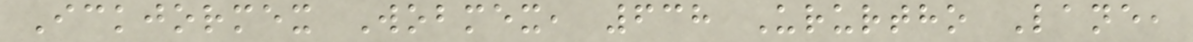Ickjormex Wobmex, 638 Ururtho Lane,
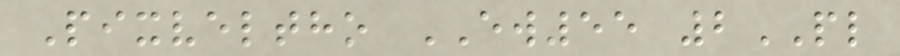Pixveltho EW55 2PL
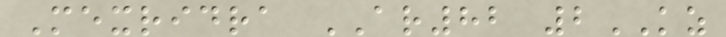Mexridra AR82 2KZ
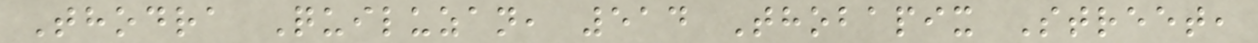Thodra Quiluzan, 514 Thobapix Street,
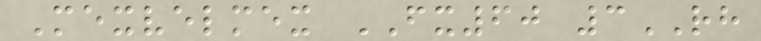Mexvelmex FX60 3RH
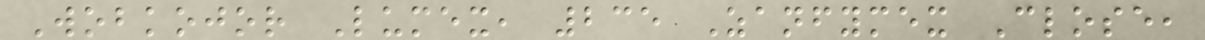Wobkojor Lumex, 235 Zanfymex Close,
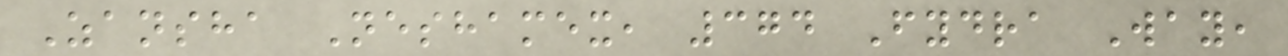Zansha Neshamex, 374 Fydra Way,
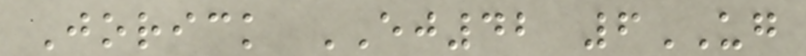Jorick EJ42 6UG
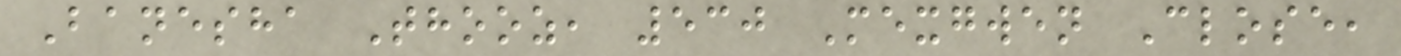Banesha Thooz, 530 Mexgwen Close,
